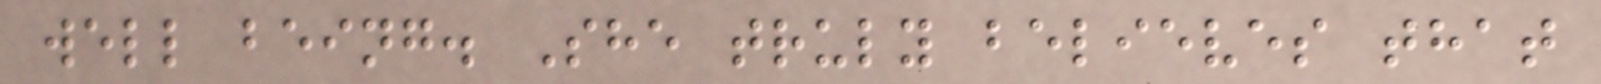well being. She truly believes that
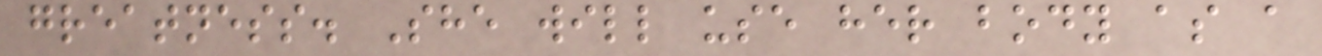greatness. She will use her body as a
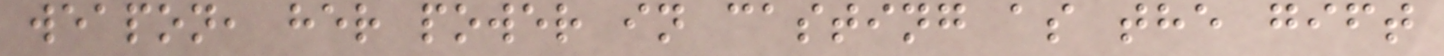weapon, her power in casting as the gift
